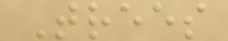Trees
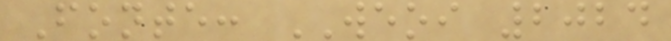Fonte: WEOI 2024
